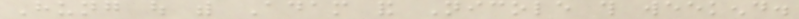Hung out with Adam and Nicole this weekend.
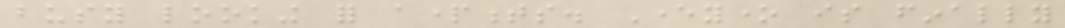busy looking for apartments. Everyone is finally
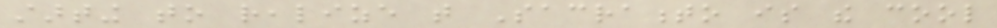starting to realize that Sacramento is the cool
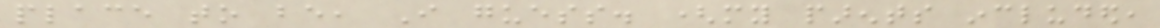place to be, I guess. (my parents included,
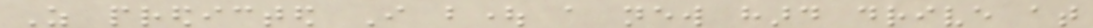As predicted I bought a new hard drive at
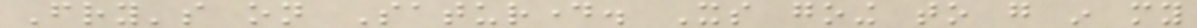Fry's on Saturday. Its going to go in my
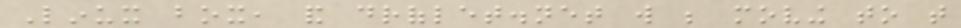Linux box, and droflet.net will be moving to that
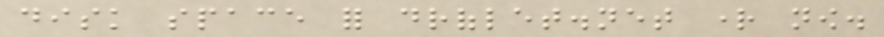disk space for droflet.net right now.
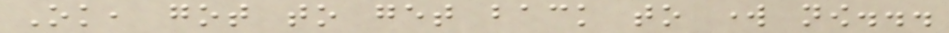Ok, got to get back to work now...
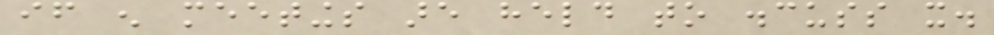if enough meetings are held to discuss it.
